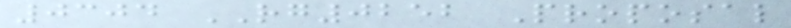0304 RG0252 Proposal
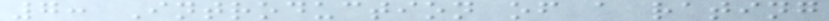7: Introduction of a rating
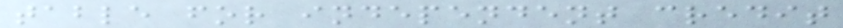table for independent credit
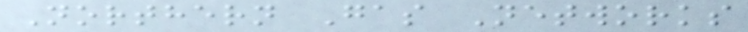Northern Gas Networks
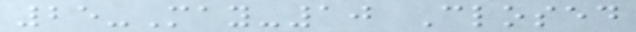25-May-10 Closed
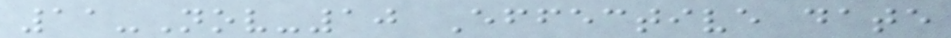11-Nov-10 Effective date
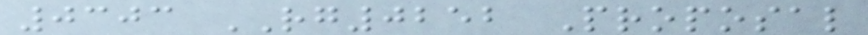0303 RG0252 Proposal
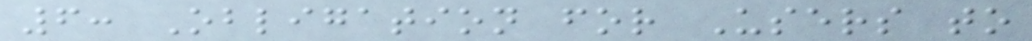6: Obligation for Users to
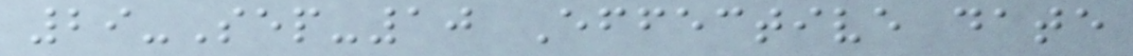29-Sep-10 Effective date
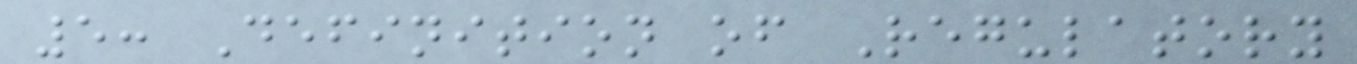5: Definition of Regulatory
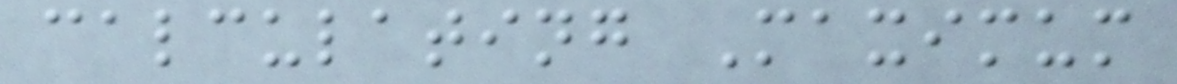calculating Maximum
